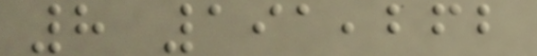8 191,262
